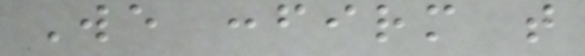We confirm that
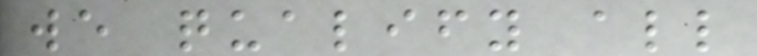we qualify all
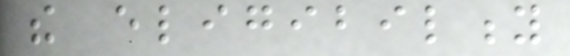the eligibility
